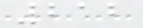212
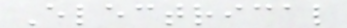Electrical
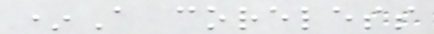*A coreless
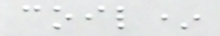coil*
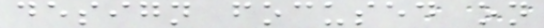design focused on
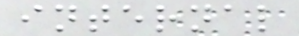internal
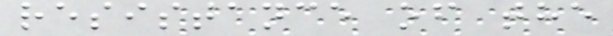resistance of the
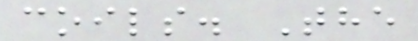coils. The
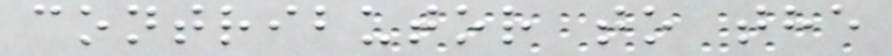contributor to the
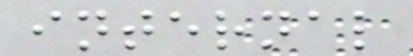internal
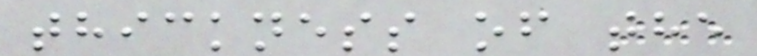thickness of the
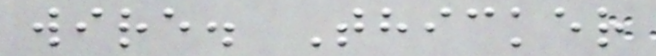wire. Thicker
